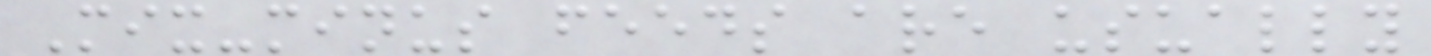Mix-minus feeds are usually
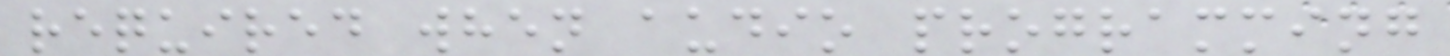required when audio programming
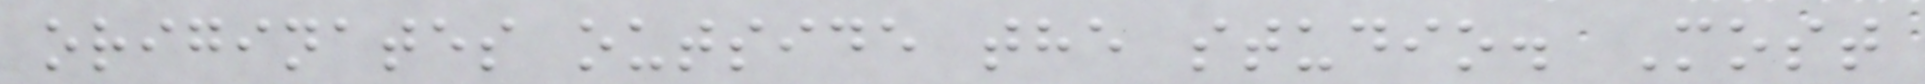originates outside the studio. Most
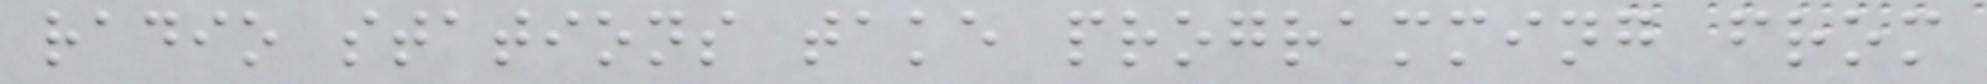radio stations take programming from
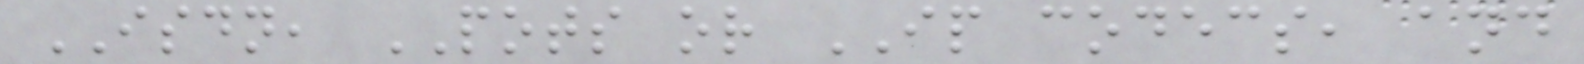ISDN, POTS or IP codecs, and
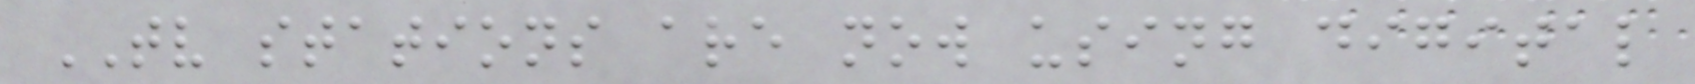TV stations are now using digital
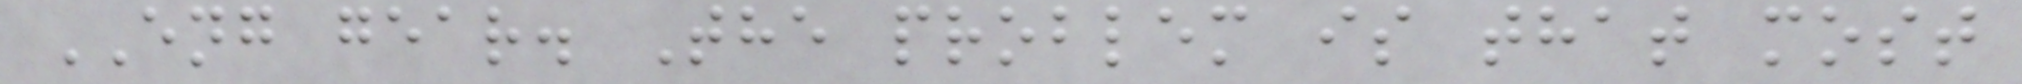ENG gear. The problem is that most
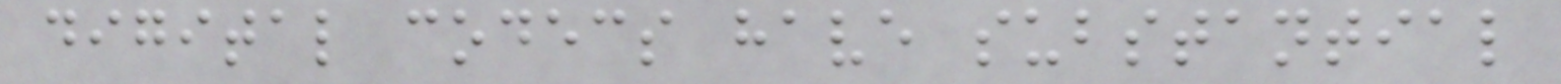digital codecs have substantial
